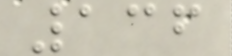136
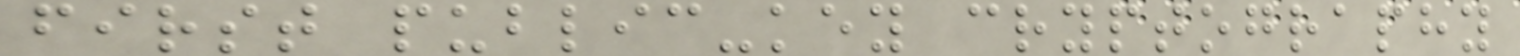first public-key cryptography
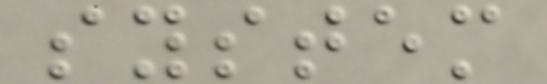system
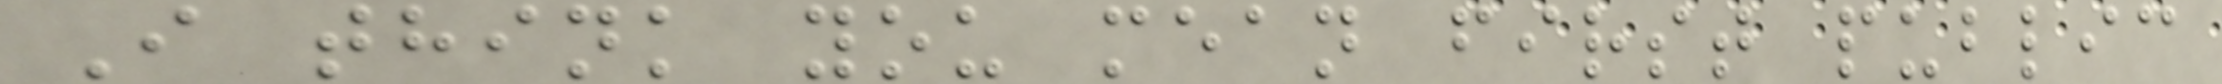I think you mean first public
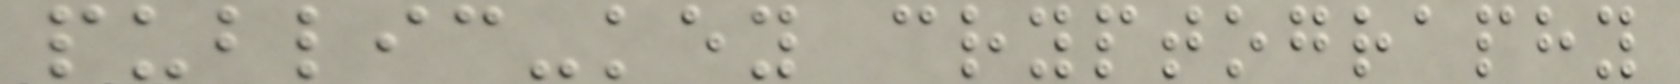public-key cryptography
